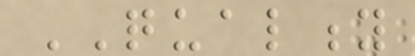QUALITY
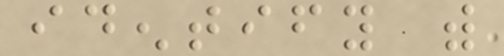identify with
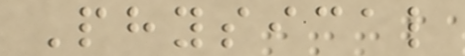Physical
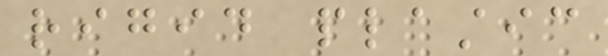rigid plastic
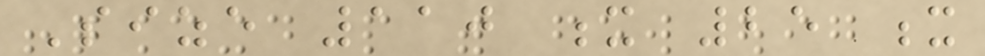Size 110 x 25 x
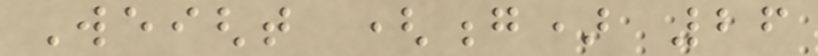Weight (g) 26
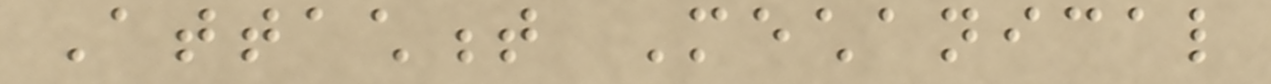Attachment Mechanical
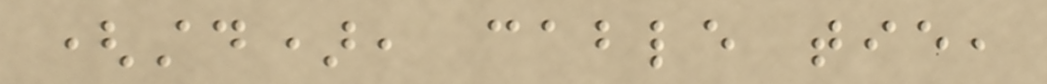(std), cable tie,
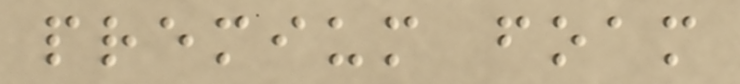premium foam
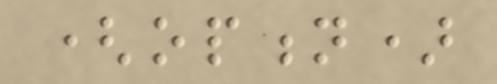(option)
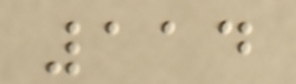114
